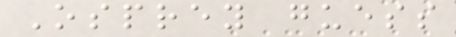Osprey guess
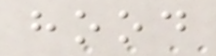hood
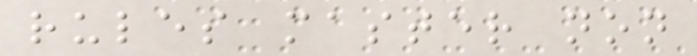rules master non
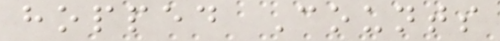hopped Counts
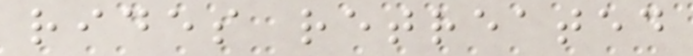rides retreated
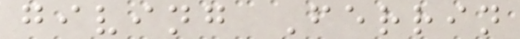giving Ferrin
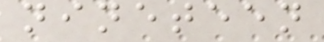nineteen
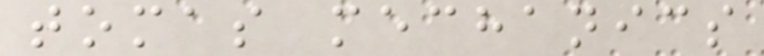tomas mechanics
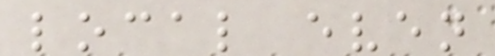local even
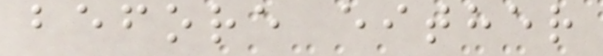before either
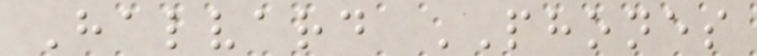Halvard PHONES
